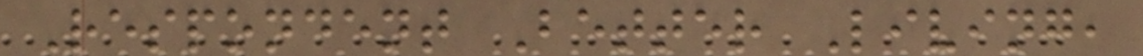Respondent Better Living,
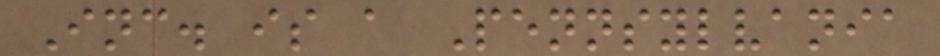Inc. is a Pennsylvania
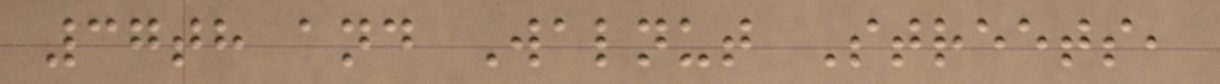37th and Walnut Streets,
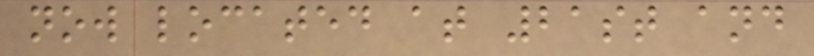now located at 21st and
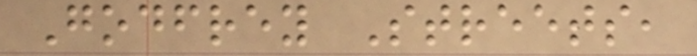Godfrey Streets,
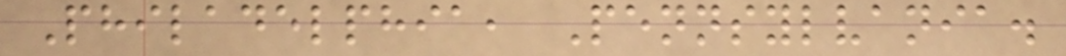Philadelphia, Pennsylvania.
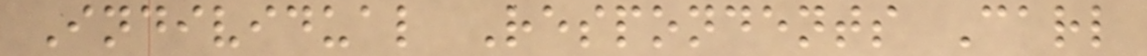Individual Respondents Carl
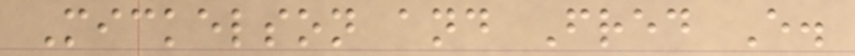Mickelson and Fred E.
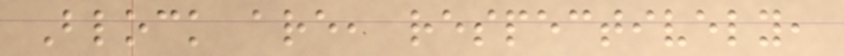Block are, respectively,
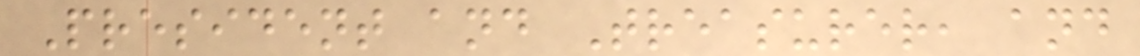President and Treasurer, and
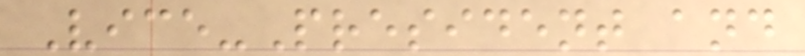Vice-President and
